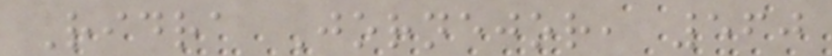Ridra Jornejor, 560
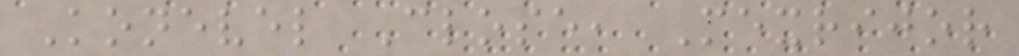Konevel Close, Mexrijor
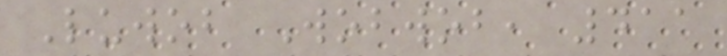Luwob Wobwob, 411
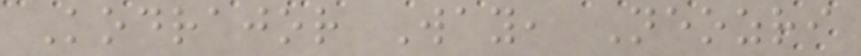Kodrajor Way, Neozri
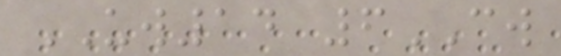UW14 6CW
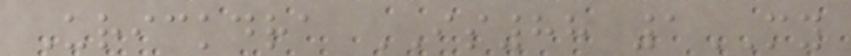Urickdra IS88 1MY
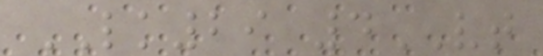LK29 4VT
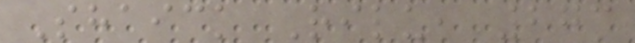Shaick Rilu, 273
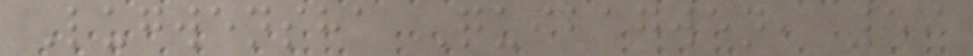Lugwensha Quibagwen, 59
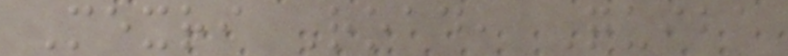Mexri Road, Quiba
